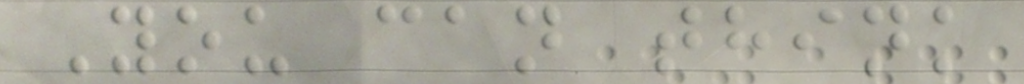You can think
